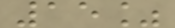15%
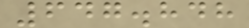647.848
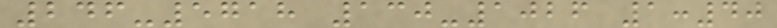246-5718 130-1026 1:40
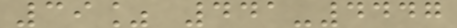39% 441-4447
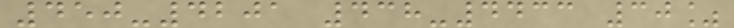450-4201 438-4433 30%
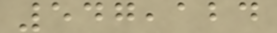547,124
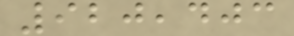920,403
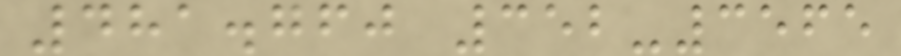481.760 352-3565
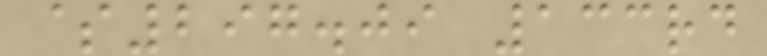$297.09 133rd
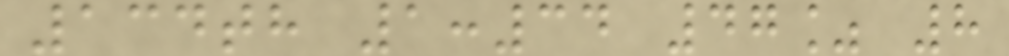134th 1:34 47% 8
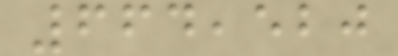664,520
